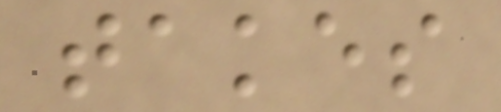takes
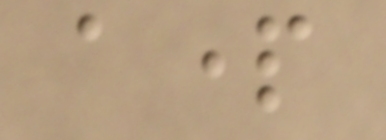apart
